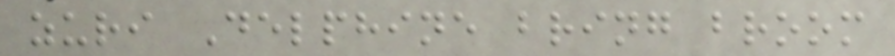zuri Delphine bring broom
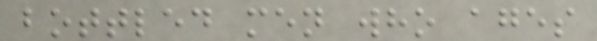bottled men who ages
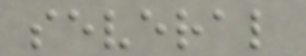several
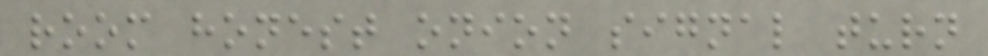room honest onion signal turn
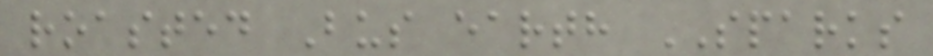roasted Bus earth SPARKS
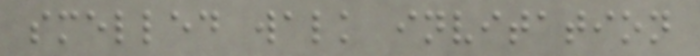smelled walk invitation
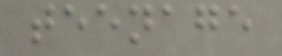teenage
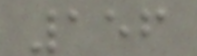156
